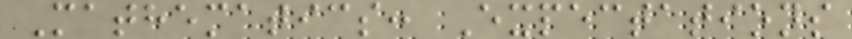Mathematics: Expectations
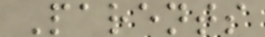Parents
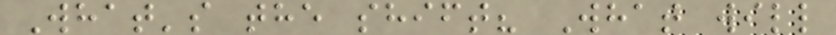What's the shift? What will
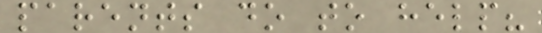parents do to help?
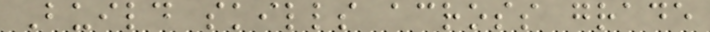Build skills across grade
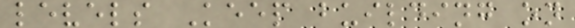levels Keep building on
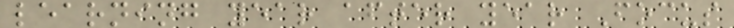learning year after year Focus
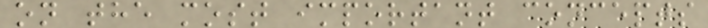on the most important concepts
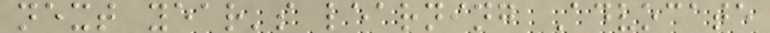next year's learning Advocate
